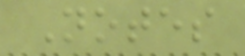Notes
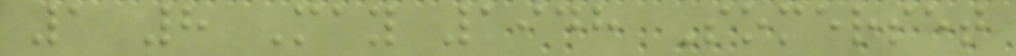1 8 May 1948 Somerset
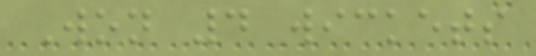Won 4 wickets
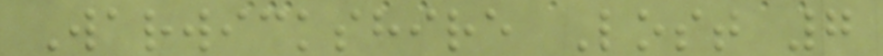Warwickshire Lost 7
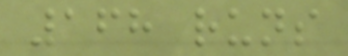168 runs
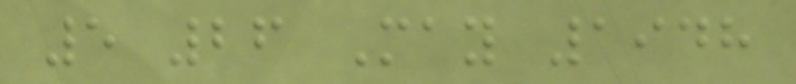5 26 May 1948
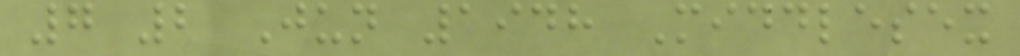7 2 Jun 1948 Middlesex
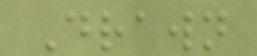Drawn
